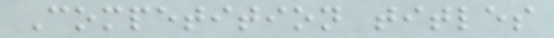Competition titles
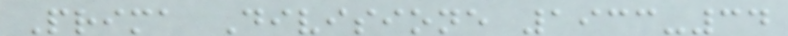Prima Divisione 1933-34
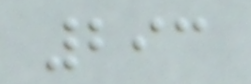293
